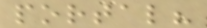portal?
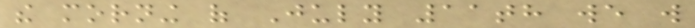the morning of July 11th we will
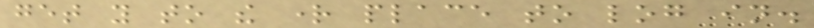get you to the right place to log in.
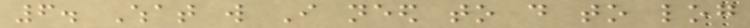6. What will I need to do to log
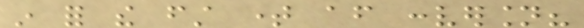in for the first time after conversion?
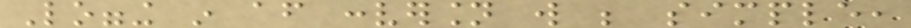Logging in after conversion will be simple,
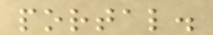portal.
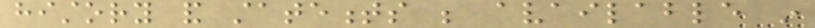history and statements be available in
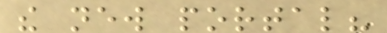the new portal?
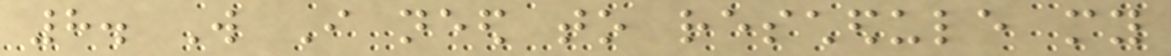8. Will I need to reschedule my
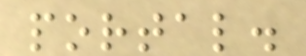portal.
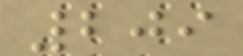209
